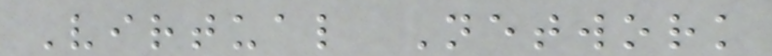Virtual Network
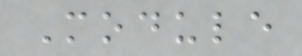Module
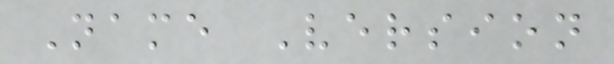Name Version
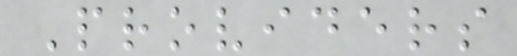Providers
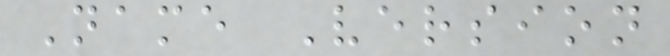Name Version
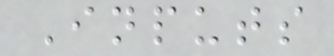Inputs
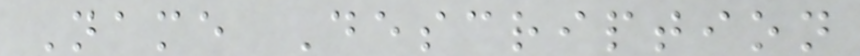Name Description
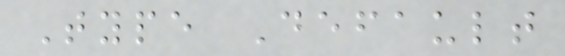Type Default
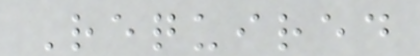Required
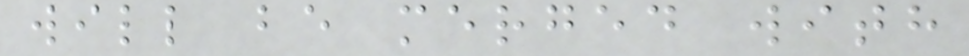will be merged with
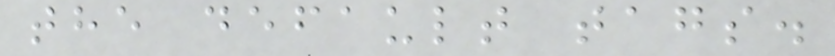the default tags.
